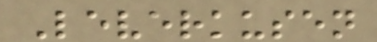Leverkusen
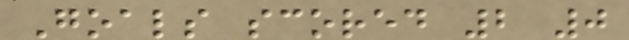Goals scored 2 0
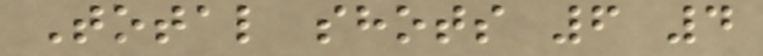Total shots 6 4
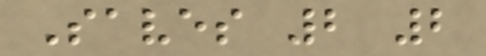Saves 2 2
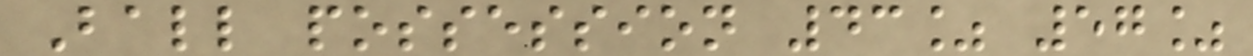Ball possession 43% 57%
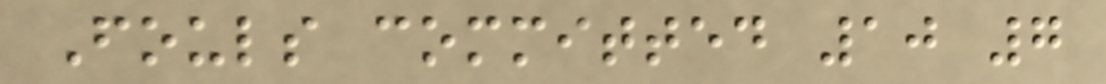Fouls committed 10 7
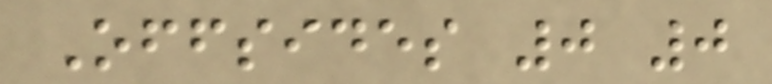Offsides 0 0
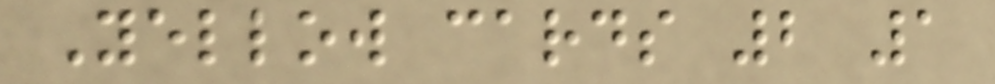Yellow cards 2 1
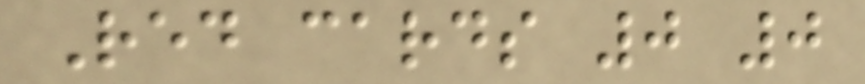Red cards 0 0
